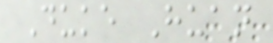Duke Huan
